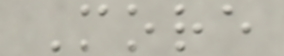More
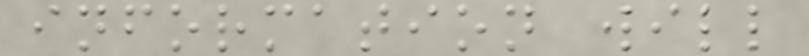information will
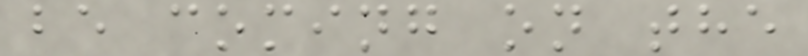be coming on the
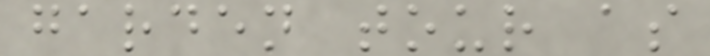garden tour as
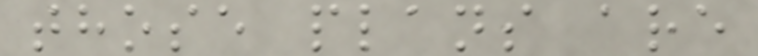those plans are
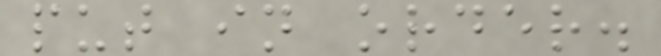put in order.
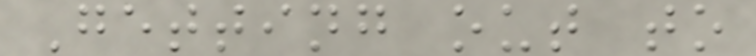Getting out to
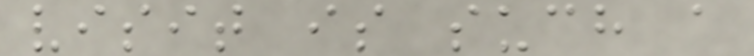visit is such a
